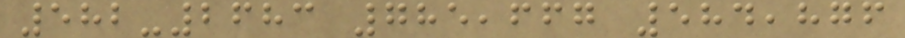582-2683 785,667 584,876
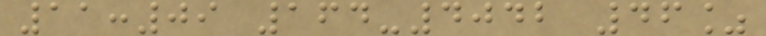11:09 164-4042 46%
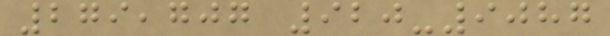279,707 920-9087
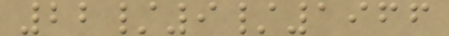22/9/1966
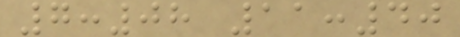7:08 11:40
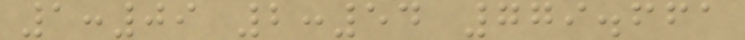1:09 2:54 779.661
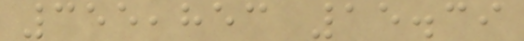355,853 15.39
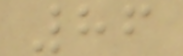86
